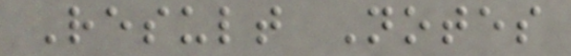Result Notes
